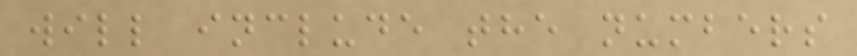will include the numbers
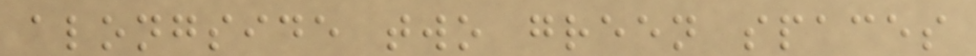alongside two green spaces
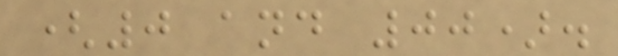(0 and 00).
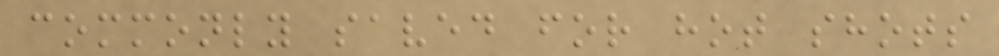commonly saved for hot shots
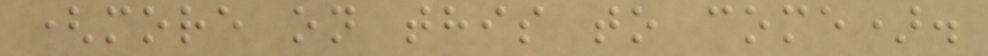(more on this to come).
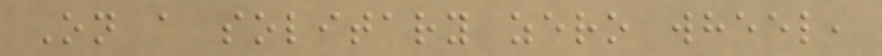On a solitary zero wheel,
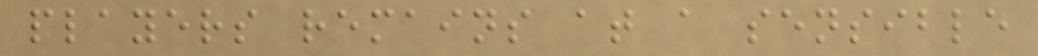players remains at a sensible
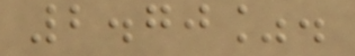2.70%.
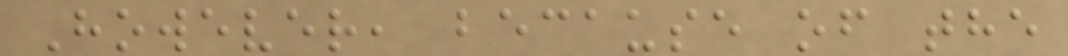However, because of the
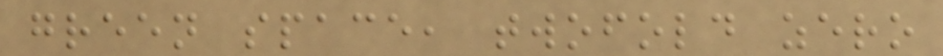green space, twofold zero
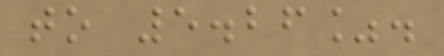to 5.26%.
